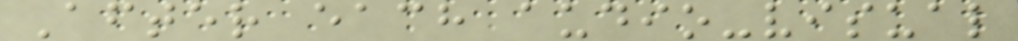After each audio-visual
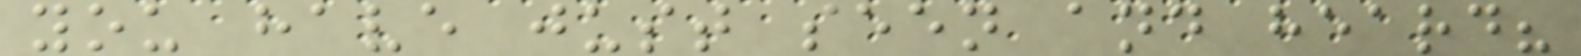you have just seen and heard?
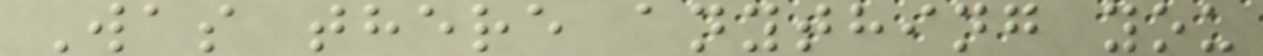Was there anything you
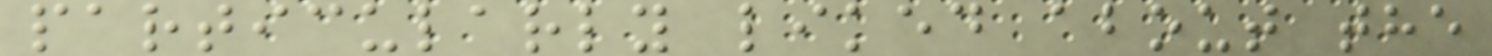particularly liked about the
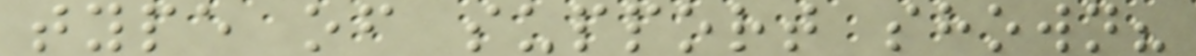type of support shown?
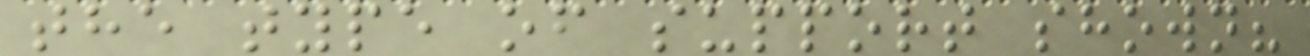the type of support shown?
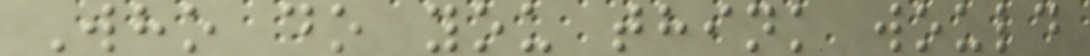Who do you think would
